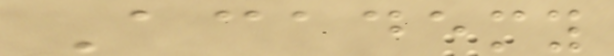Academy
